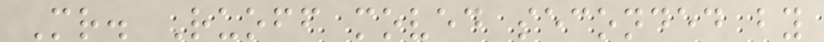Mr. Ruoff moved seconded by
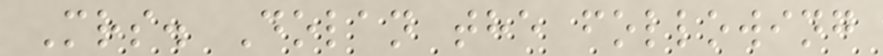Mrs. Dolan the following
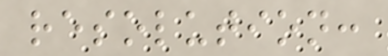resolution:
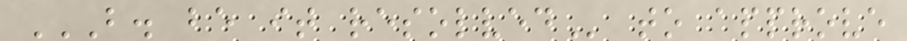B. BE IT RESOLVED to approve
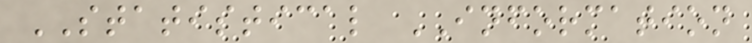STATISTICAL INFORMATION
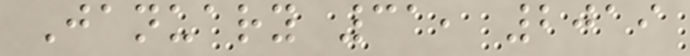January 31, 2019
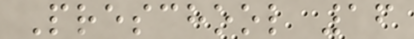Preschool 16
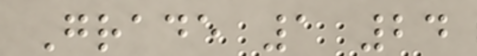Grade 1 24
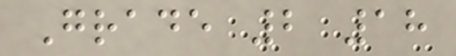Grade 2 18
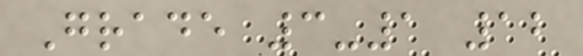Grade 3-1 12
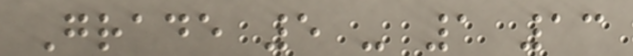Grade 5 - 1 13
